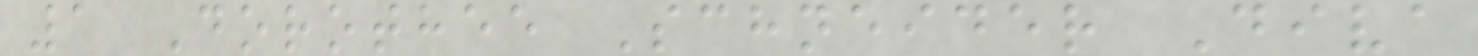1 Dorothee Schneider Diva
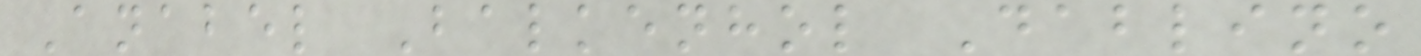Anabel Balkenhol Dablino
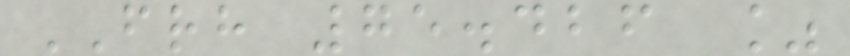FRH 75.426 %
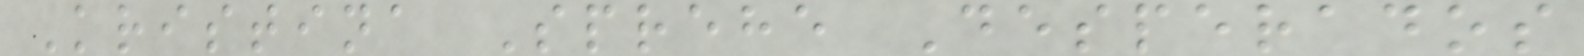Kristina Sprehe Desperados
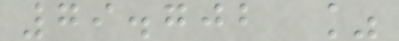79.702 %
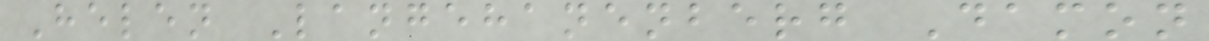Helen Langehanenberg Damon
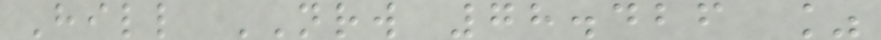Hill NRW 78.426 %
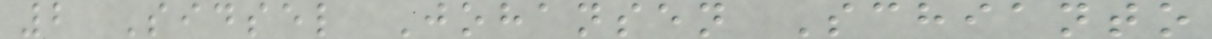2 Sidsel Johansen Schianto
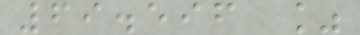69.596 %
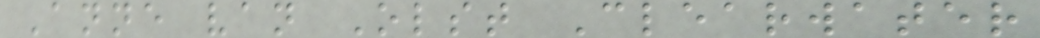Anne van Olst Clearwater
